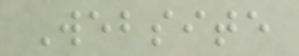Website
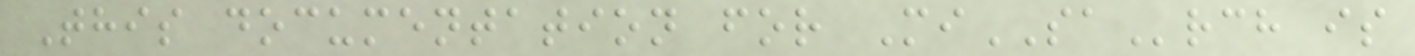This documentation for MiSArch is
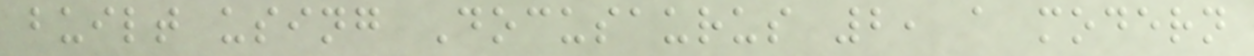built using Docusaurus 2, a modern
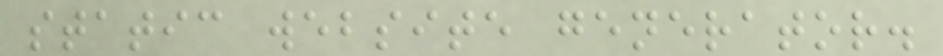static website generator.
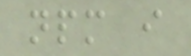npm i
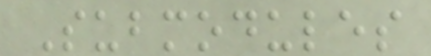Submodules
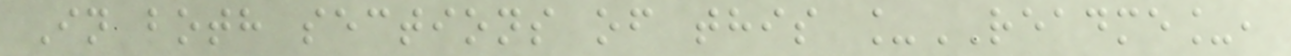In both sections of this _README_,
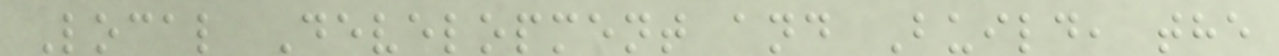Local Development and Build, the
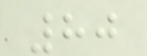80
